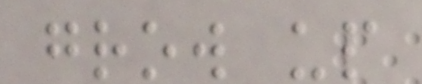grow up
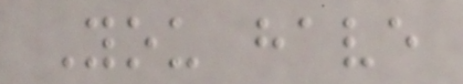You have
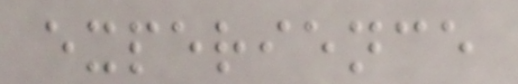experience
